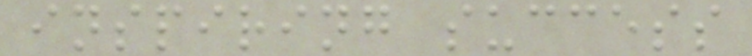inspiring success
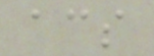acs
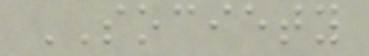SOCIETY
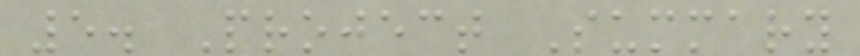5. Project Summary
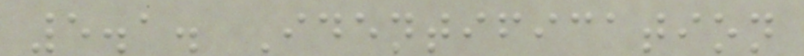5.1. Identification
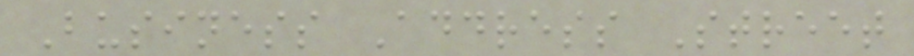Business Address Street
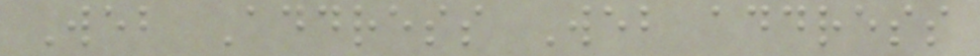Web Address Web address
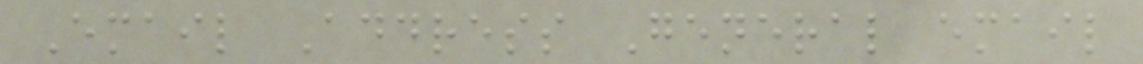Email Address General email
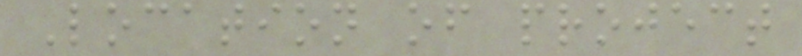Location of project
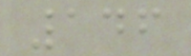146
